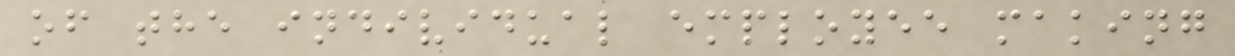of the individual employee making
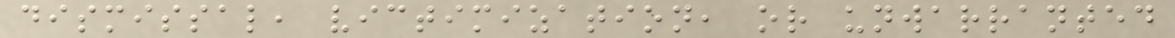dismissal, victimization, or unwarranted
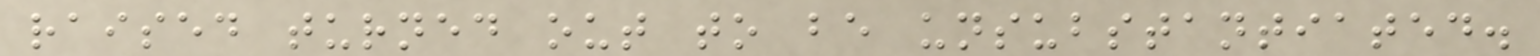raised turned out to be unsubstantiated.
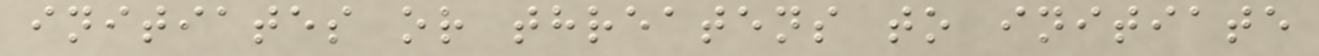initiates or threatens to initiate
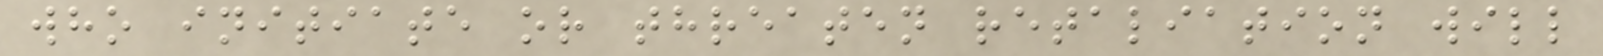who initiate or threaten retaliation will
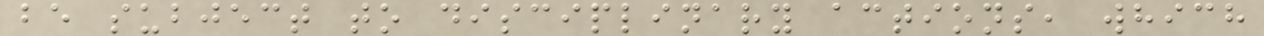be subject to disciplinary actions, which
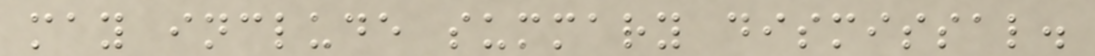may include summary dismissal.
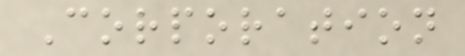Corporation
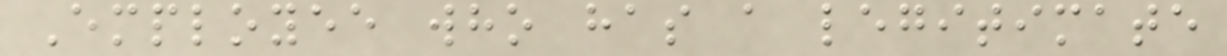Employee who has a legitimate
